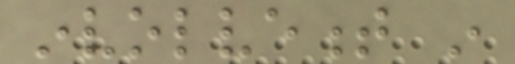involvement in
